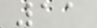11
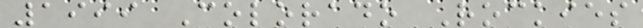1999 Colorado Rockies
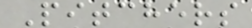Pitchers
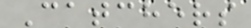Catchers
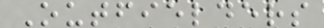Outfielders
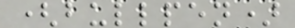(bullpen)
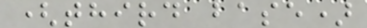(third base)
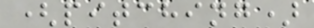(pitching)
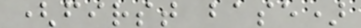(first base)
